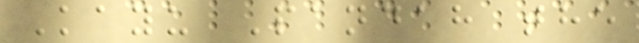Kayu Pandah the
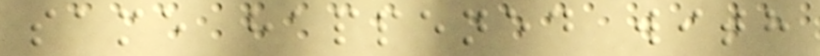same happened with
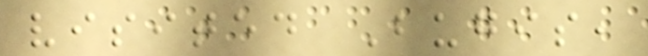visited Bugis,
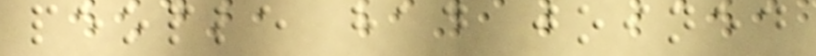people had joined
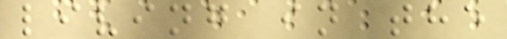living in the
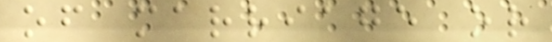of marriage or
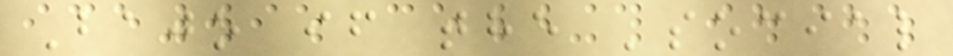Bajo if the 'social
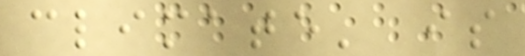climate' is
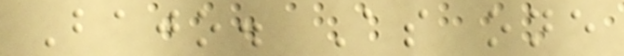Bajo. As one
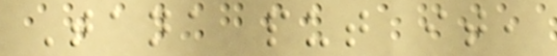Tana put it,
